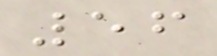56
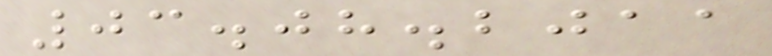03.08.2011
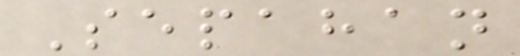Sepahan
